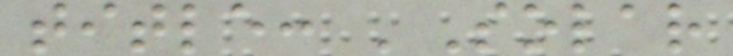title: 'Solar
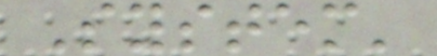System'
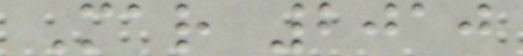Mar 2010
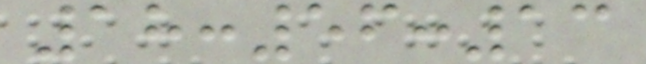18:56:13
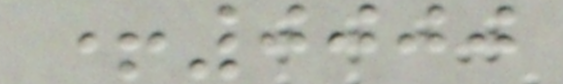+0000
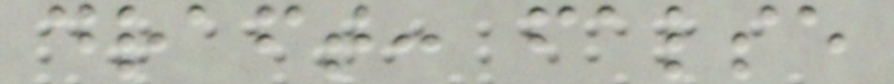draft: false
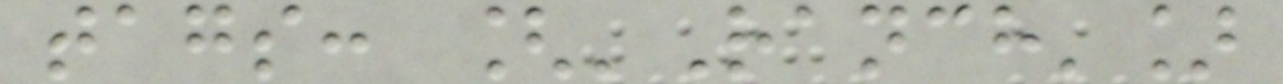tags: ['Ranch']
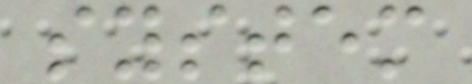system
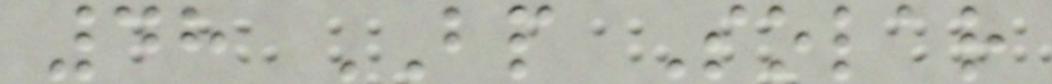48 BP Solar
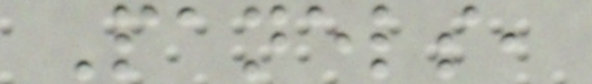Panels,
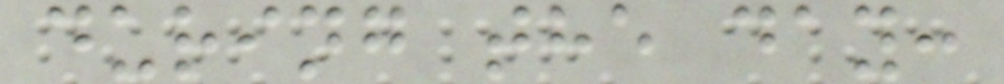during the day:
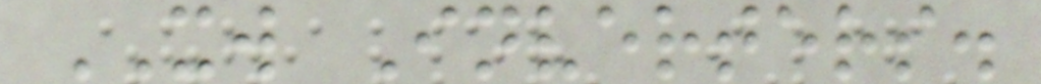XW Inverters.
